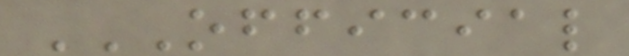OFFICIAL
